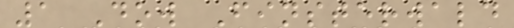1 Dow Finsterwald
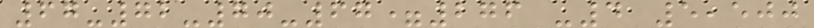67-72-70-67=276 -4 5,500
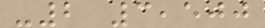-2 3,500
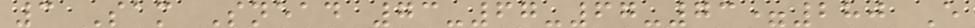3 Sam Snead 73-67-67-73=280 E
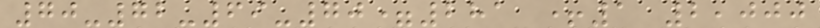70-72-69-70=281 +1 2,000
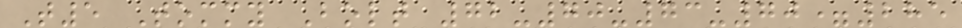T5 Tommy Bolt 72-70-73-70=285
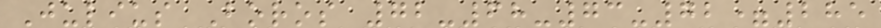Julius Boros 72-68-73-72=285
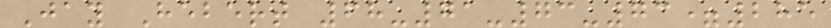Jay Hebert 68-71-73-73=285
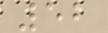52
